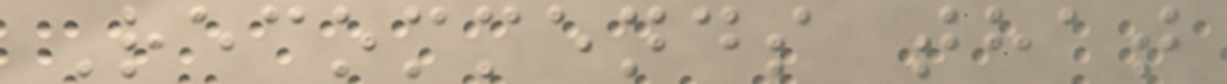Recommends that
